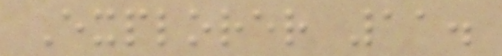Explorer 11.
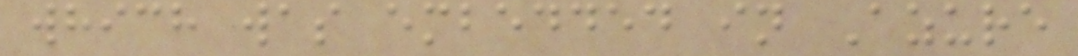which was embedded in Azure
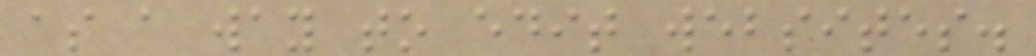as a way to edit websites.
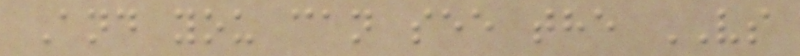And you can see the VS
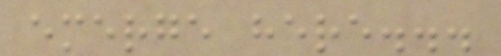emerge here...
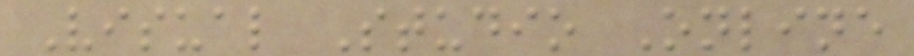Visual Studio Online
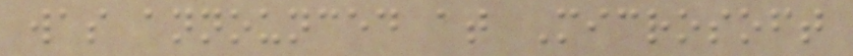was announced at Microsoft
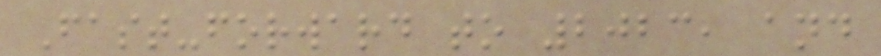Fast-forward to 2023, and
